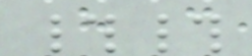##
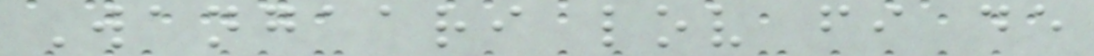Wangaari lov fi de
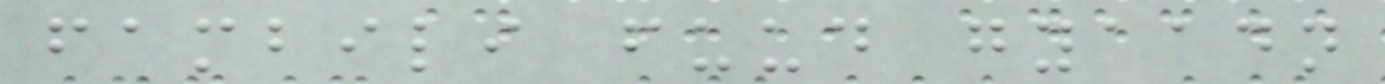fambili fuud gyaadn
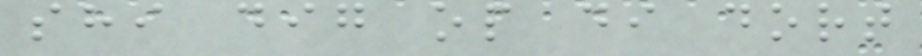shi dig op di dort
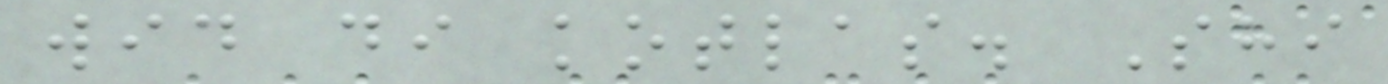wid di kotlas. Shi
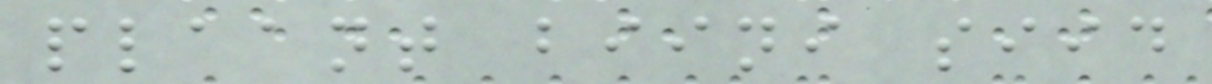plaant biini siid
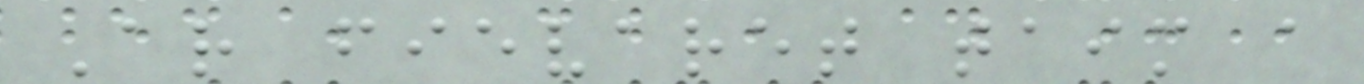Ar fievaret taim a
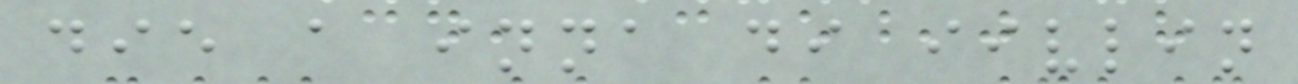die a inna di iivlin
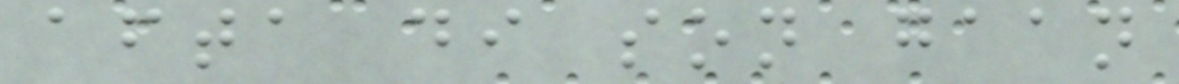afta di son gaan
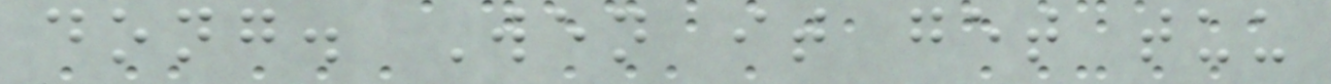dong. Wen it get tuu
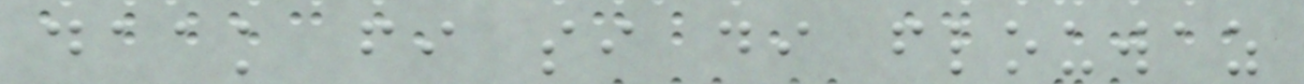daak fi si di flouwaz
